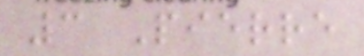3 Pierre
